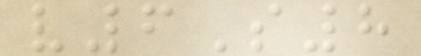v6S8
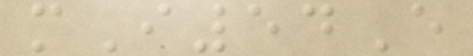mI54E
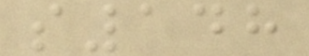s148
